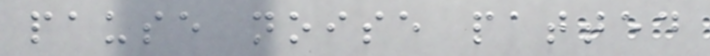pause noise patted
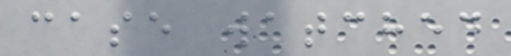case watched
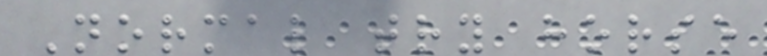Normal try horse
